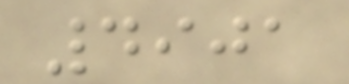4901
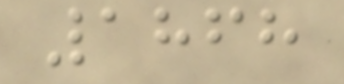1868
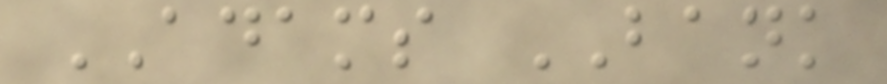ADAMS BANK
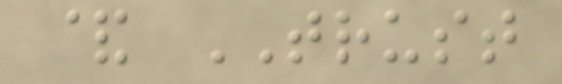& TRUST
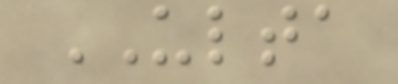ULTA
